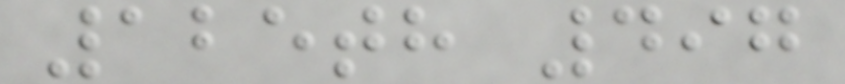125th 497
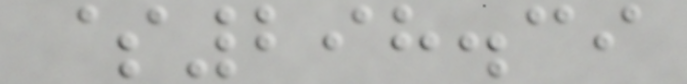$298.39
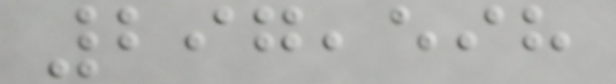297,598
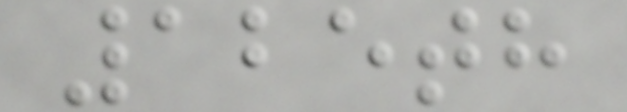125th
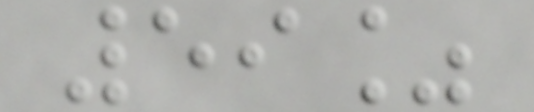59%
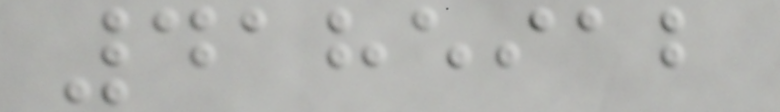4185912
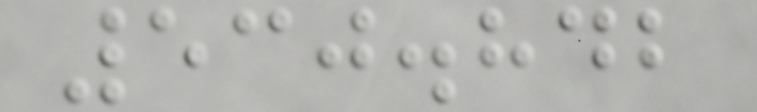530.842
